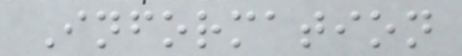Information
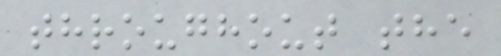throughout the
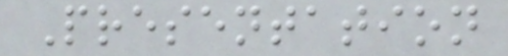Presentation
